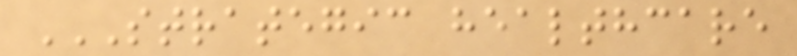STRATEGIC HEALTHCARE
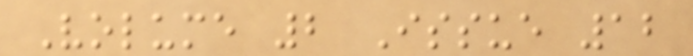Volume 2 Issue 12
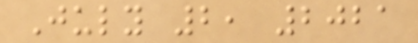July 2, 2021
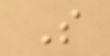S
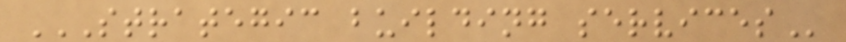STRATEGIC BUILDING SERVICES
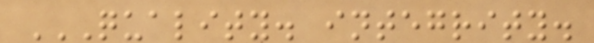QUALITY. INTEGRITY.
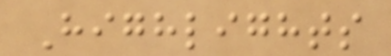Highlights
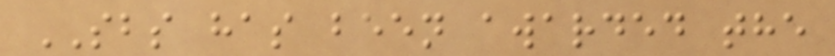SBS has been awarded the
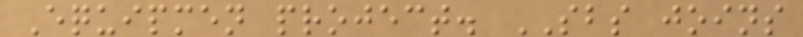Equipmen project. SBS joins
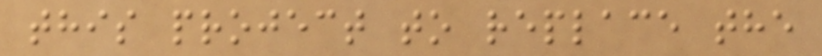this project to replace the
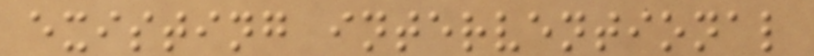existing interventional
